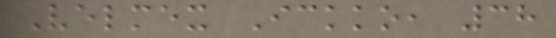Velmex Ickko, 38
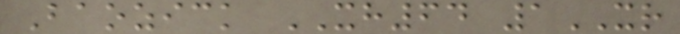Baozick XH64 1XR
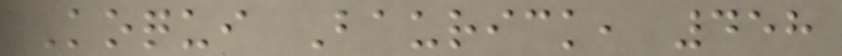Koqui Baurick, 458
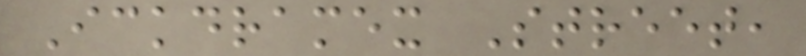Ickdramex Street,
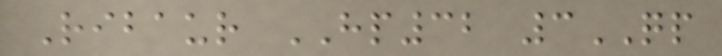Ribaur HP32 3QP
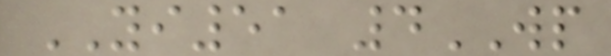YI51 4WP
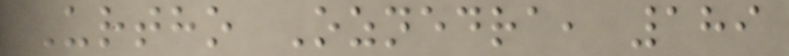Urtho Oznedra, 189
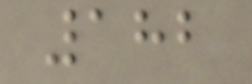182
